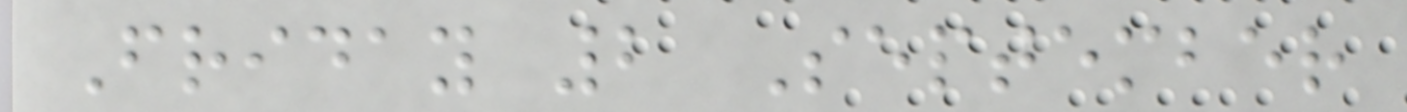Friday 2 September
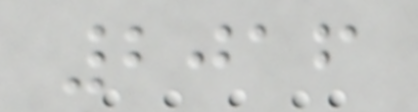2016
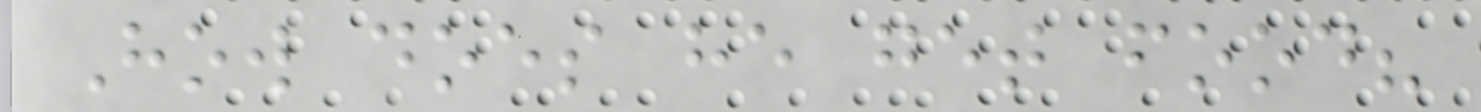How does he get food?
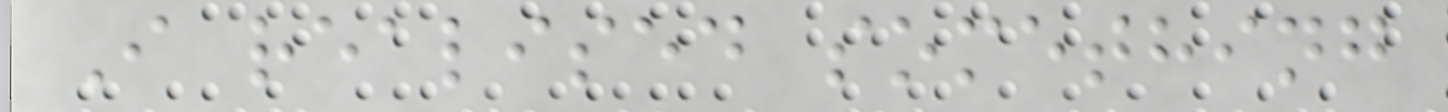I realised something
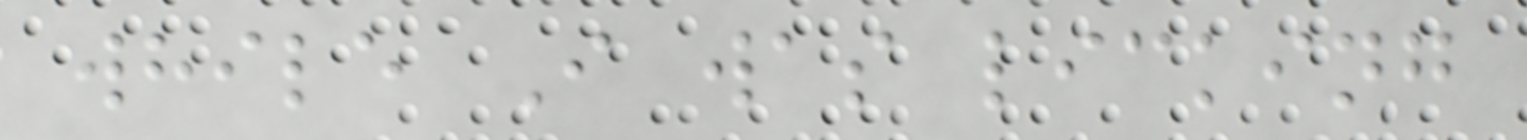while I was licking
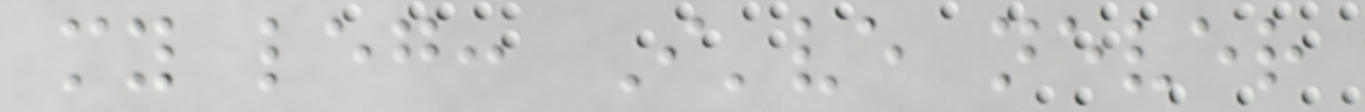my leg: I've never
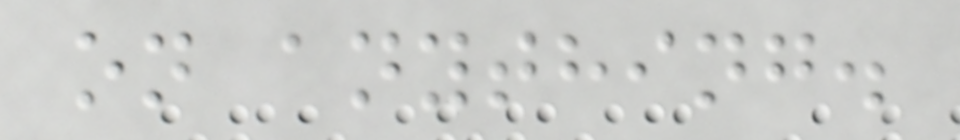on anything.
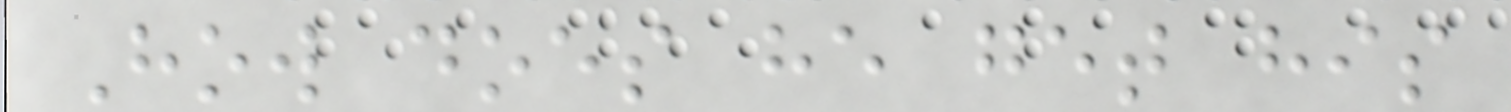How does he get his
